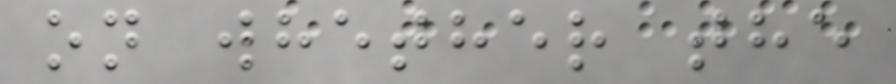on whether the
